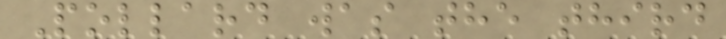Pollard was the third
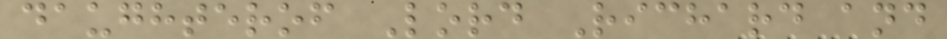daughterof Lord Richard and
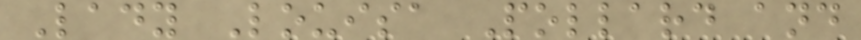Lady Louisa Pollard and
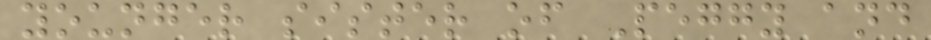younger sister of Peggy and
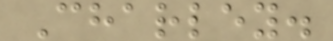Charley.
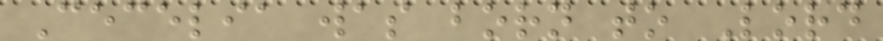Cecelia was born to Lord
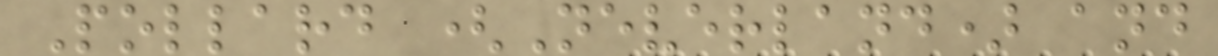Pollard (Neverland) and
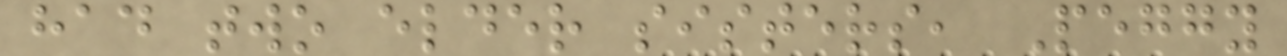had two elder sisters, Peggy
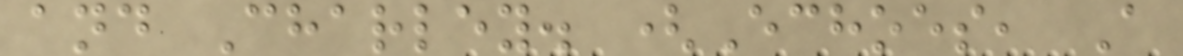and Charley. (Echoes, A
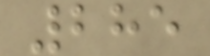285
